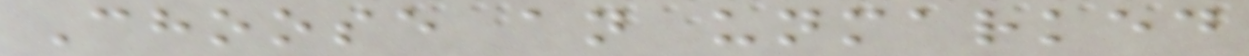Choose an unmarked
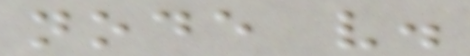node v.
